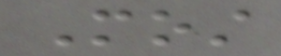Most
